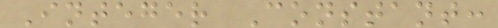Integer Constant:
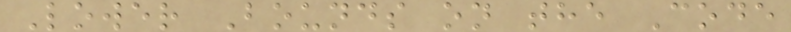Lower Bounds on the Code
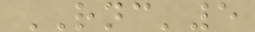RNC'5
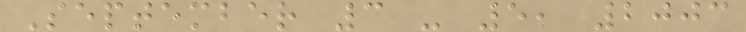September 3 - 5, 2003
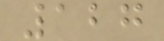127
